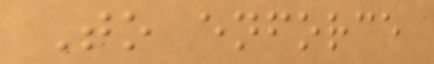To enforce
